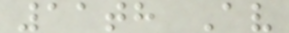11th Av
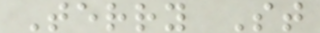Terry St
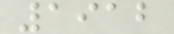1912
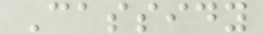Cassidy
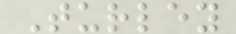Turley
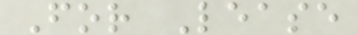For Lease
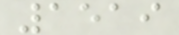1519
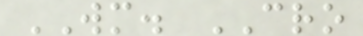WM. CRO
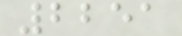2251
